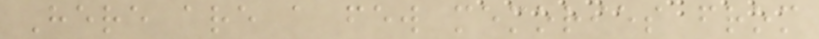Here are a few memories from
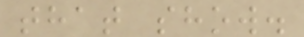that show.
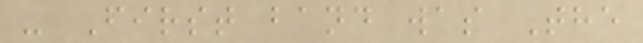- First band was The
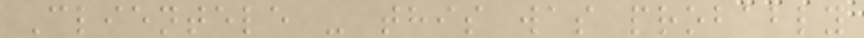Clientele - this was probably
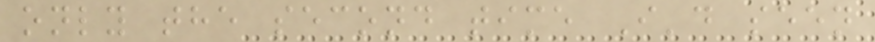only the second time I'd seen
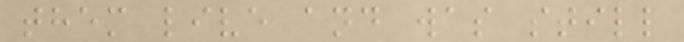them live and was still
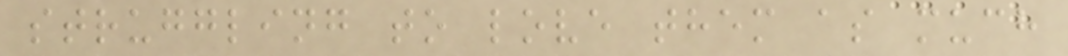struggling to love them as much
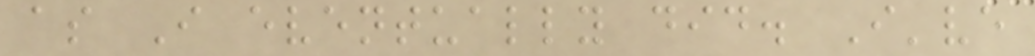as I eventually did. I've
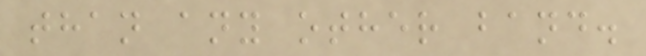than any other band.
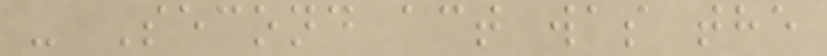- Second act was the
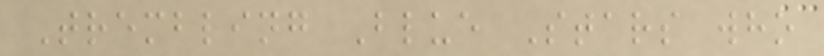Trembling Blue Stars who
